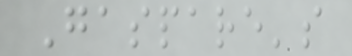Gaspare's
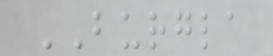BURGLA
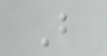B
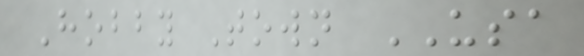Hobby Town USA
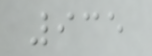935
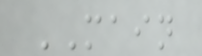MAIN
